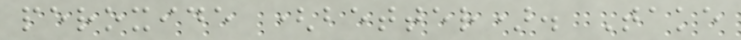peroxide (better). Take
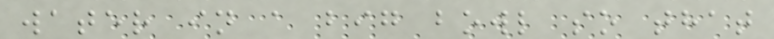water in a big bowl so that
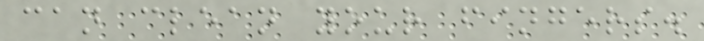can clean your fingers.
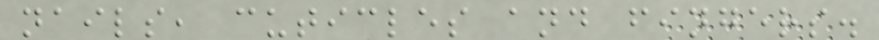nails, cuticles and fingers.
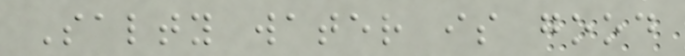Salty water is good
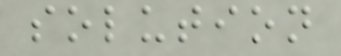solution
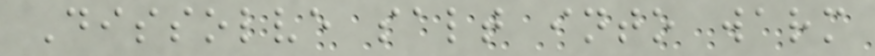Dissolve salt into warm
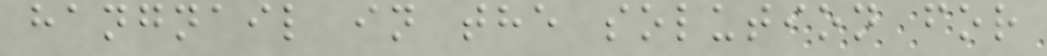hangnail in the solution for
